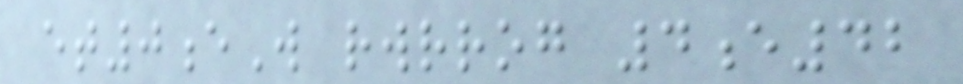et0eW rwrrog 4e42
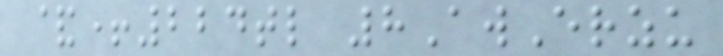&+224tl 8AwErzu
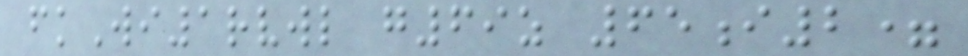fkWi1rvwl g69z 65i2=
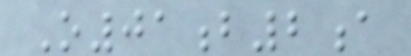O01b2a
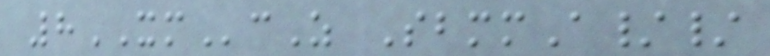8XMcZ SbmmA//
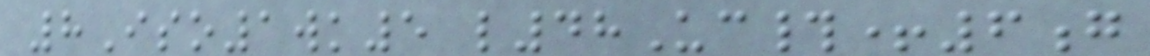8Iso1wk5 l48Uc#+6g
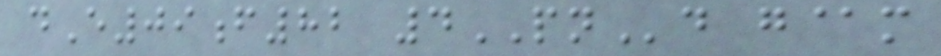dE09f82 4PNd g@m
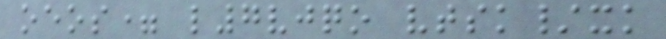oeos= l7vjqo vtsk/xk
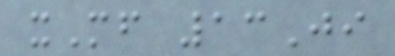xMf 13Ji
